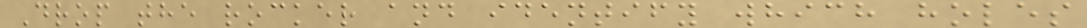Drop the rocker and identify which holes
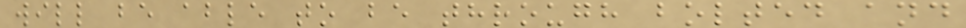will be able to be through bolted and
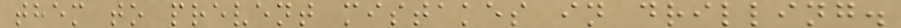them to prevent mistakes in drilling.
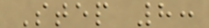Step 8:
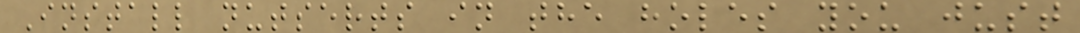Install nutserts in the holes you just
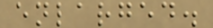enlarged.
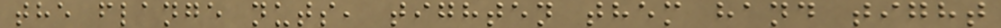the flange nuts, tighten them hand tight
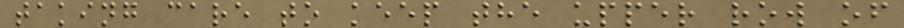taking care to keep the upper row of
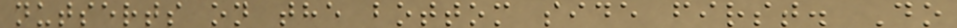nutserts on the bottom side first. Do
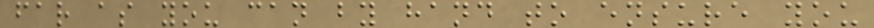far as you can by hand to ensure you
